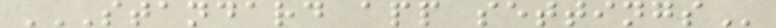STANDARD APP SETTINGS
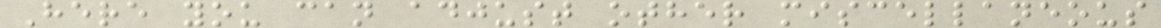Here you can adjust other miscellaneous
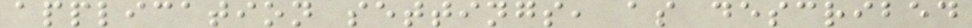application settings, as described
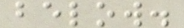below.
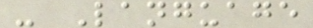- Language
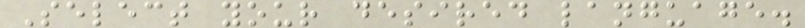Select your desired language.
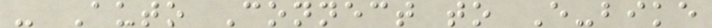- Auto Connect to E-bike
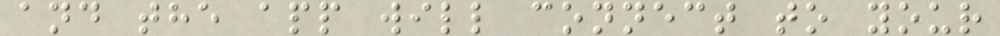and the app will connect to your
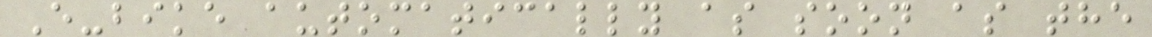E-bike automatically as soon as the
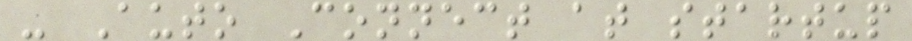- Auto Connect at startup
